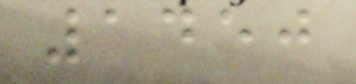1450
